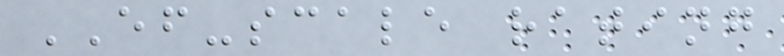EF-scale rating
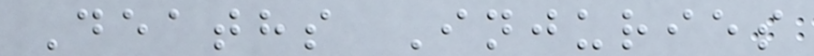Deaths Injuries
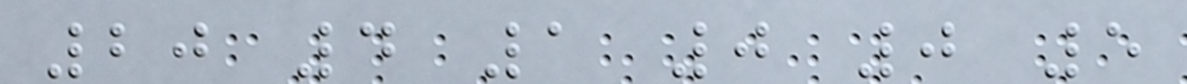20 4 1 0 0 5
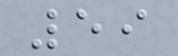59
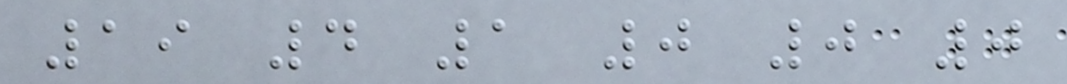19 4 1 0 0 0
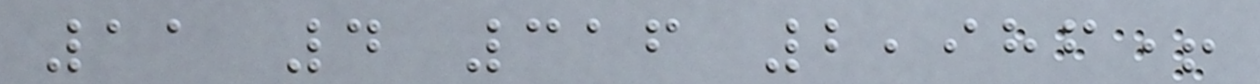11 4 316 2,986+
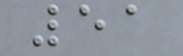51
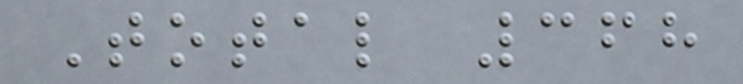Total 368
